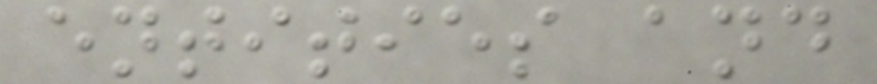entities and
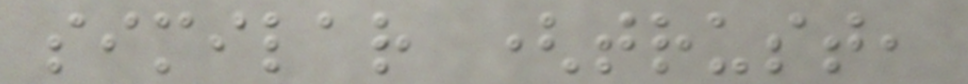similar (trust,
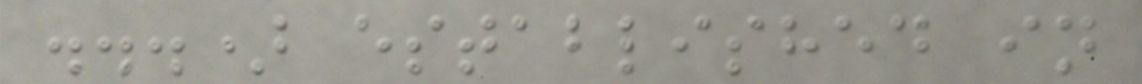...) established in
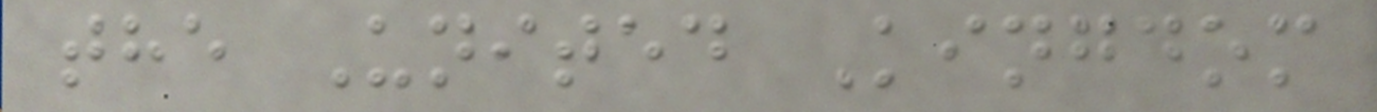the United Kingdom
